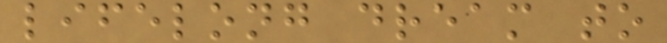lifelong dream to
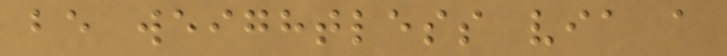be weightless via a
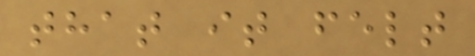that it felt
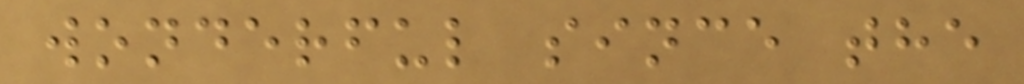wonderful since the
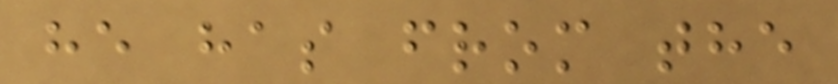he has from the
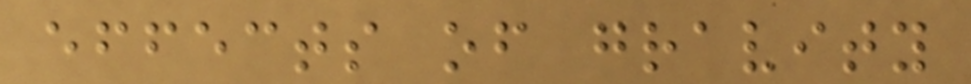effects of gravity
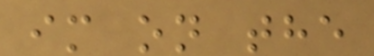im on the
